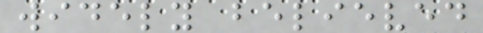widely believed
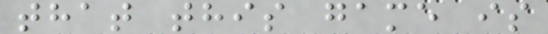that this game is
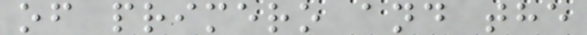of primero and the
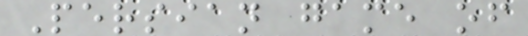Persian game of
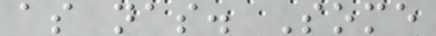as nas. Some
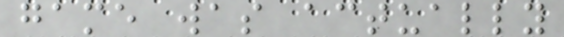game was actually
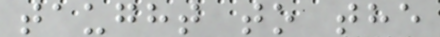taught to the
